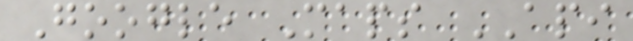Google Maps API
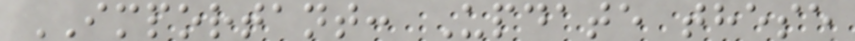IMPORTANT: Update these
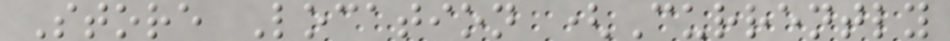Store Location (Currently
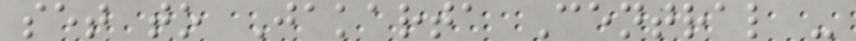set to Jakarta Central -
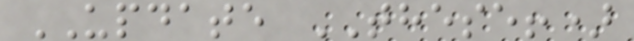UPDATE THESE!)
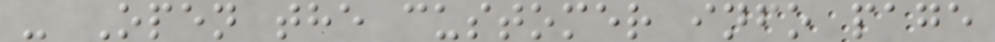- Open the customer info page
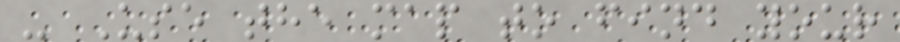- Use the map to find your
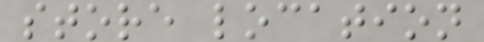store location
